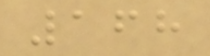168
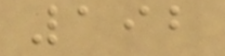192
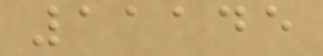11145
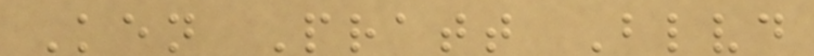Ken Pratt Blvd
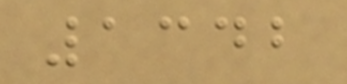1342
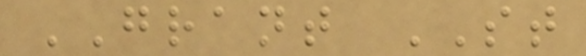GRANT ST
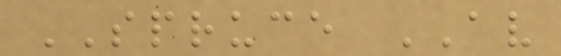SPRUCE AV
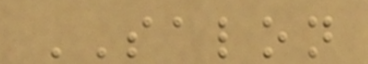SALON
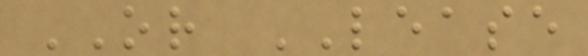OR LEASE
